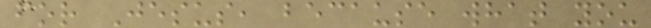for Jesus, because what you
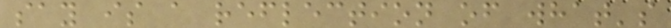say is a reflection of what's
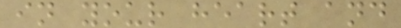in your heart and
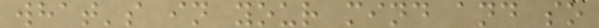what's in your mind and so
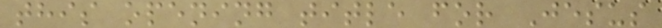this opening title for Jesus
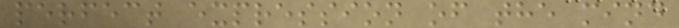perfect expression of the mind
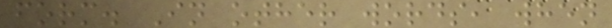form. In other words, when
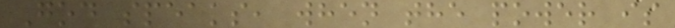God speaks, when the power is
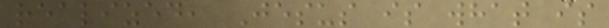realized, Jesus is what is
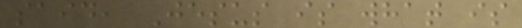said, Jesus is what is
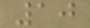10
